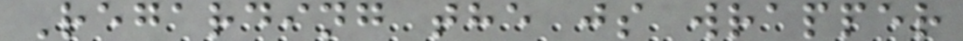Regarding the js wrapper
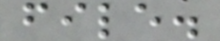file.
